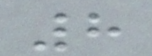8
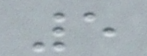5
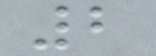2
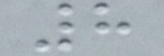8
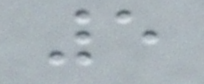5
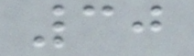30
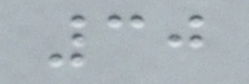30
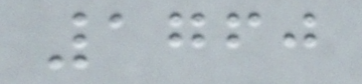1760
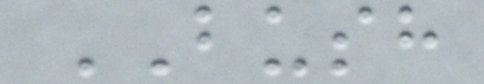BUSH
